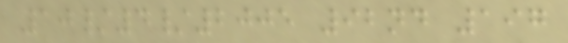10/4/2005 92nd 197
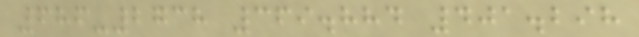686-2738 369.884 401.298
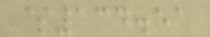$134.51
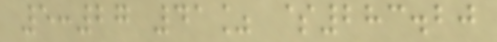5:27 41% $283.20
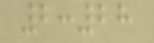2:28
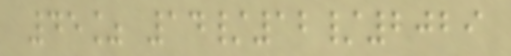45% 14/12/2029
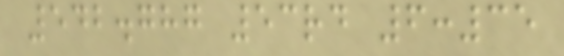542.787 53rd 6:35
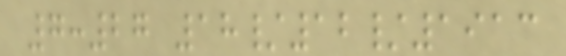7:27 18/12/1913
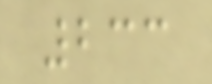233
